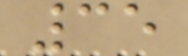35
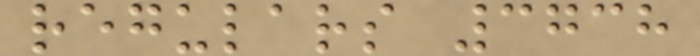regulars 3738
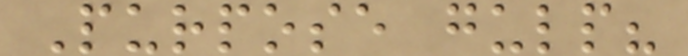Purpose gulp?
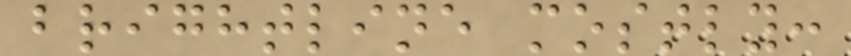brightline mostly:
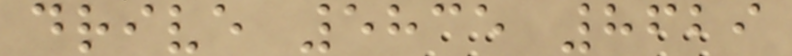drive 5835 8629
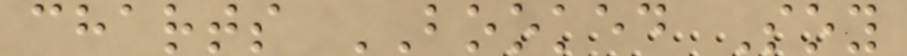charts BOOKED Soy
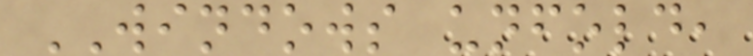WINDOWS unfold,
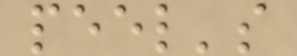peel's
